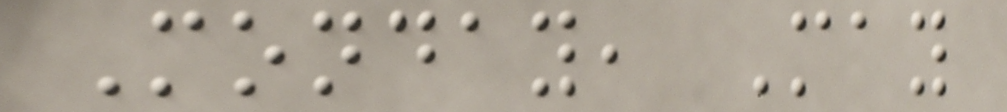Monday, May
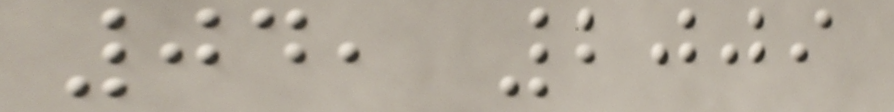04, 2009
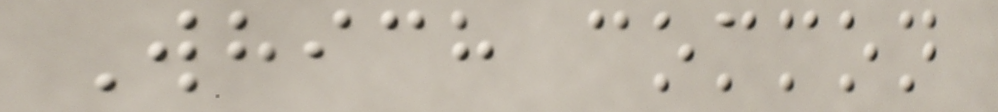Which common
